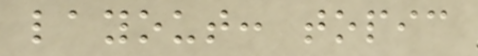layout: topic
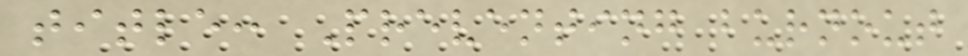title: Preventing burnout
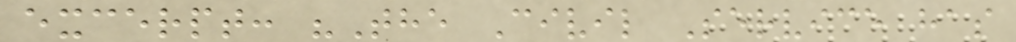excerpt: "The Civil Service has
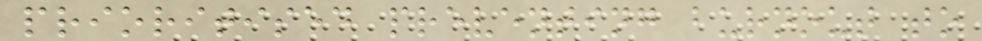prioritised preventing burnout to
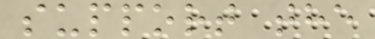support the
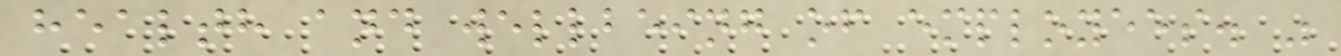health and wellbeing of employees. "
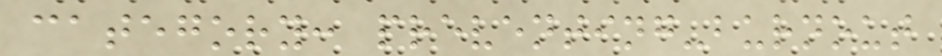category: preventing-burnout
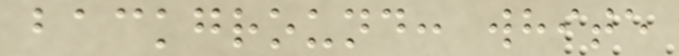background: white
